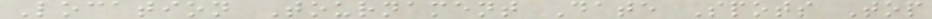Location Tournament Date Spots Top
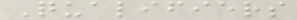Qualifiers
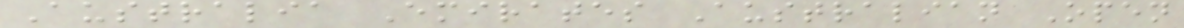Australia Emirates Australian Open
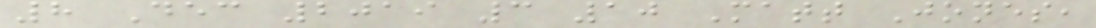8 Dec 2019 3 10 Matt Jones,
